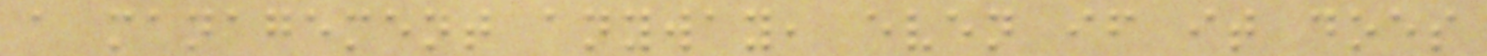a management anyway, even if it does
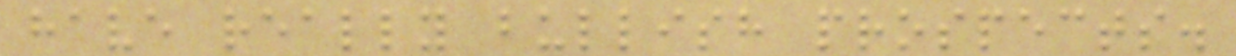have really bullish prospects.
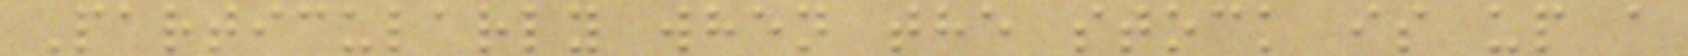Particularly when the stock is up a
